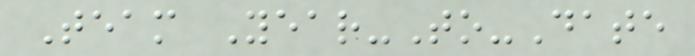Team Year-To-Date
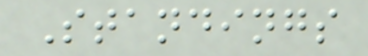Standings
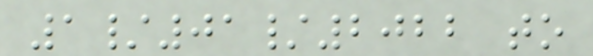1/01/2022 to
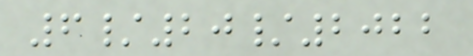6/20/2022
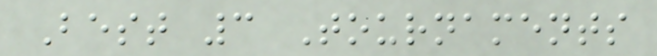Best 3 Tournaments
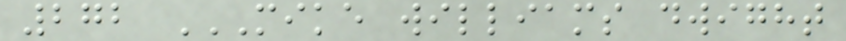272 MIKE WILLIAMS DWIGHT
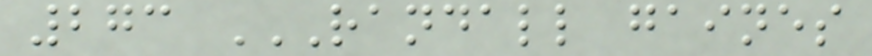273 RANDALL GAINES
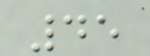45
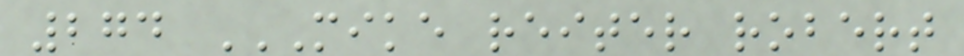274 MIKE REITER ROBERT
